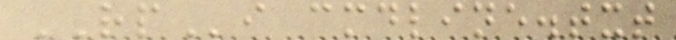RPi cmdline.txt
